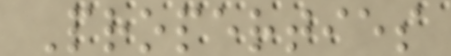Properties
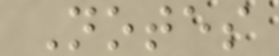Notes
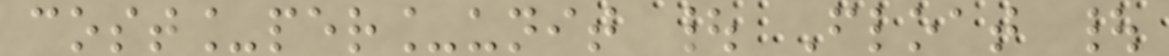cost_per_unit | Float |
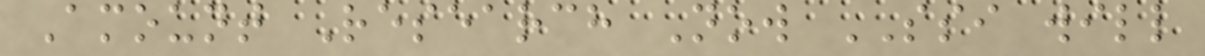Amount Research Now SSI will
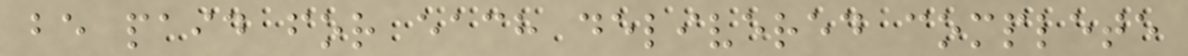be paid for each delivered complete
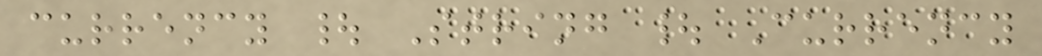currency | String | Currency
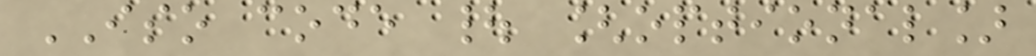ISO code | [optional]
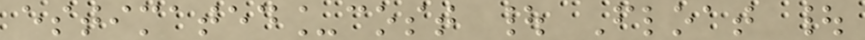estimated_cost | Float |
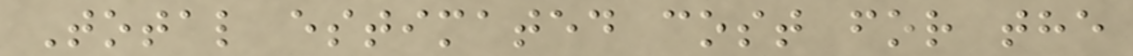Total estimated cost for the
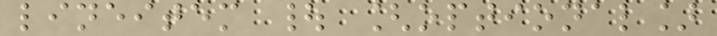lineitem | [optional]
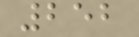252
